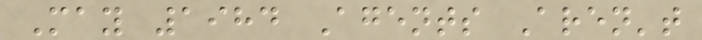May 1984 Agents Aren't
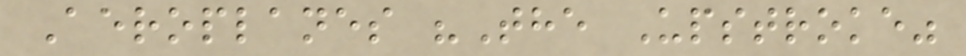Aeroplanes "The Upstroke"
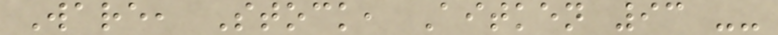Ware, Stock, Aitken 93 --
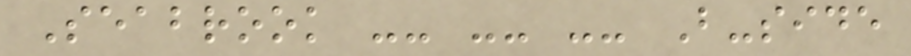Seabrook -- -- -- B-side
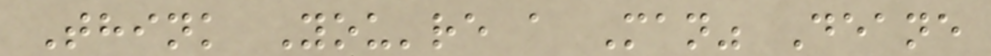Think You're a Man" Deane
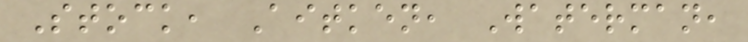Stock, Aitken, Waterman,
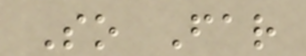So Far
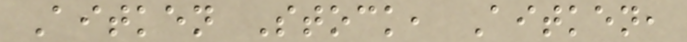Aitken Stock, Aitken,
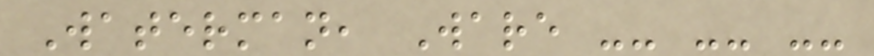Waterman, Ware -- -- --
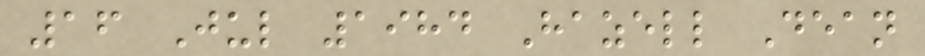16 Jul 1984 Hazell Dean
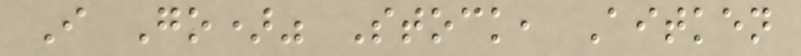I Go)" Stock, Aitken
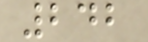242
